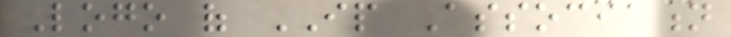Logo of IP Association
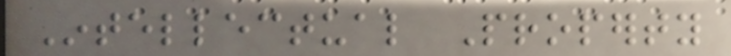Intellectual Property
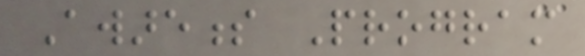Awareness Program
